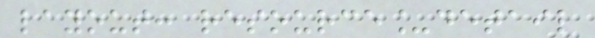layout: resource_detail
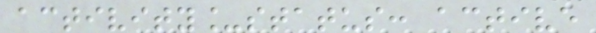activity_status: active
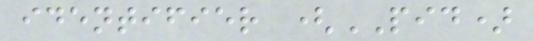identifier (PID)
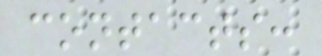contacts:
